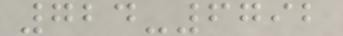724-6792
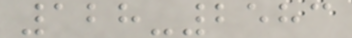128-2583
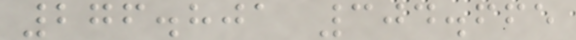276.801 304.665
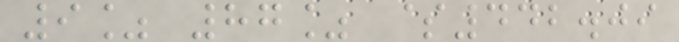9% 87% $442.09
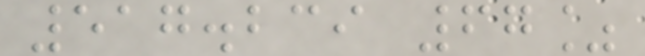517.239 67%
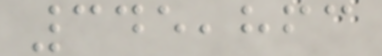345,863
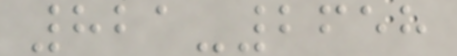821-2658
